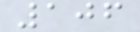106
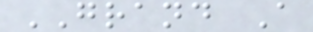GRAND A
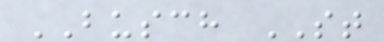BUSCH ST
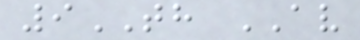9TH AV
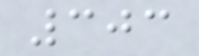303
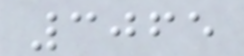3065
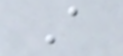A
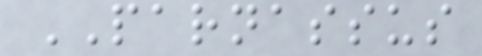PARNASSUS
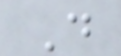D
